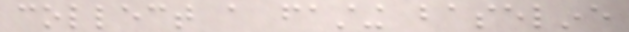collect a fasting baseline
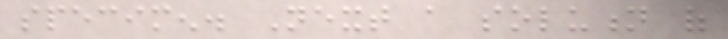specimen. Next a solution of
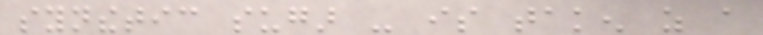synthetic sugar - is taken as a
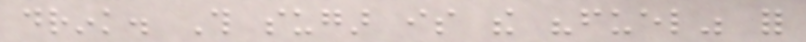drink. This sugar is the "fuel" for
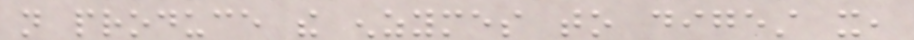not produce the enzymes to digest it,
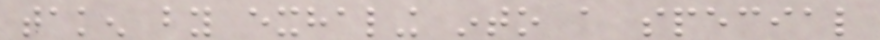taken by exhaling into a special
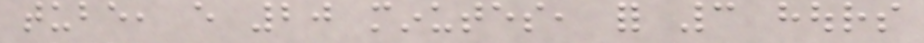tube, every 20 minutes, for 3 hours
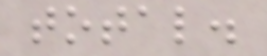total.
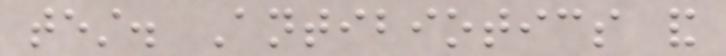test. Antibiotics and
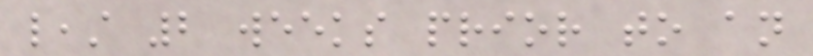least 2 weeks prior to an
